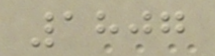1807
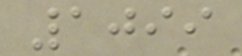1099
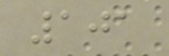101
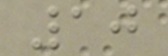10
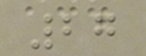27
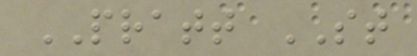PRATT ST
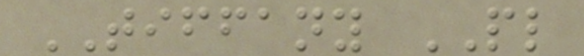TIFFANY PL
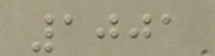1001
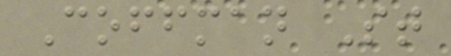Coffman St
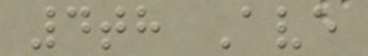4th Ave
